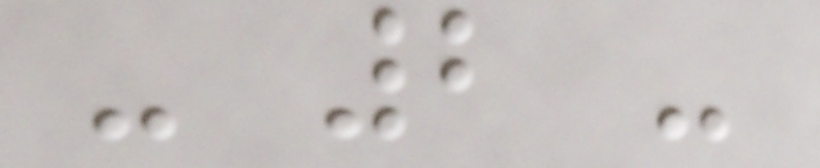- 2 -
